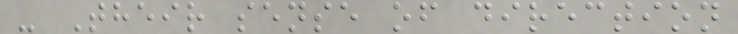- Their sense of direction
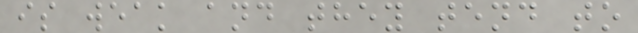is weak and they tend to
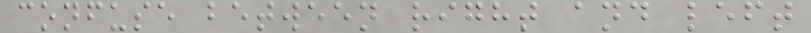confuse between right and left
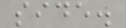side.
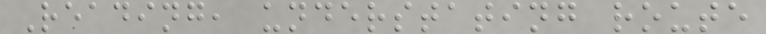Reading, understating route
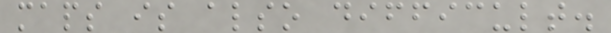maps is also difficult.
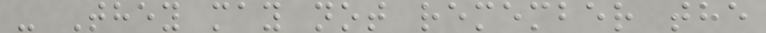- They may not remember the
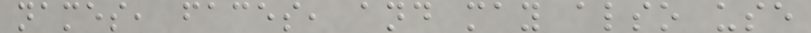names, faces, and may also use
